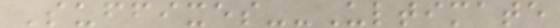Suffixes--Ultimate
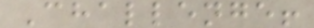Challenge!
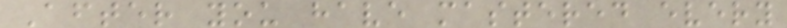After you have mastered every
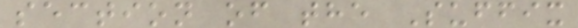section of the Suffix
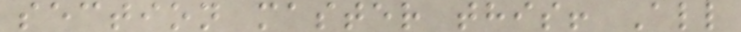section master this! All
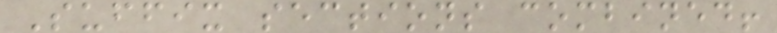Suffix sections combined!
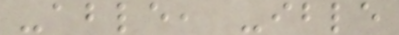-able, -ible
